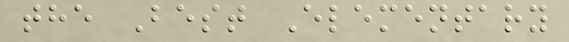the Best Elementary
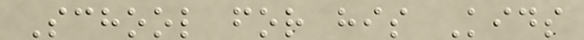School for his Kids
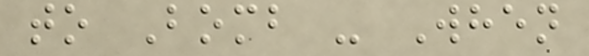to Bomb - When
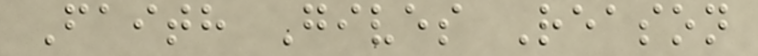Faith Gives Reason
